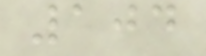104
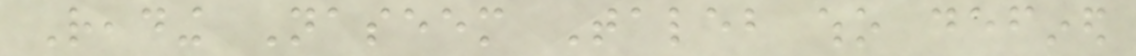Reading Naseem Taleb who defined
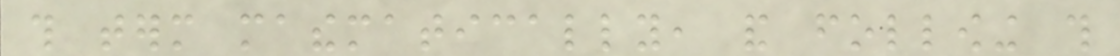this term mathematically, and following this
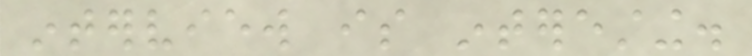interview is interesting.
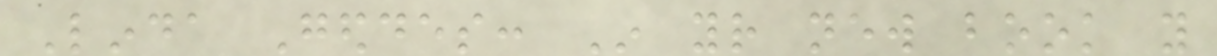Linda Geddes: In your new book you
